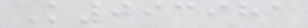K093981
